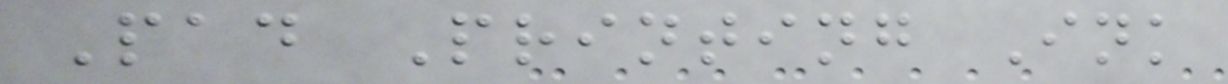Pad Printing Ink
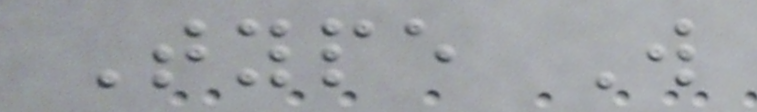Type W
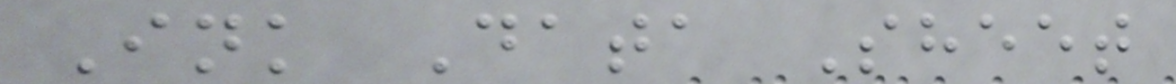Ink Data Sheet
